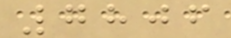7806
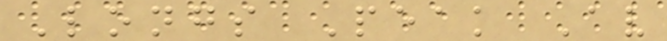Longs Peak Av
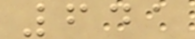641
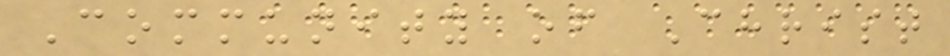Community of Christ
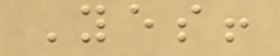Yes!
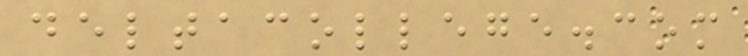deltacollege.com
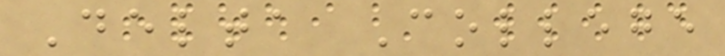Delta College
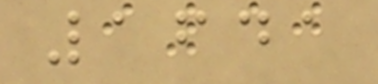1641
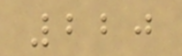220
